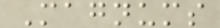Magnums
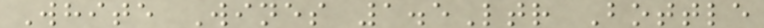White Wines 1.5Ltr Bottle
